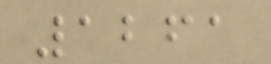1261
